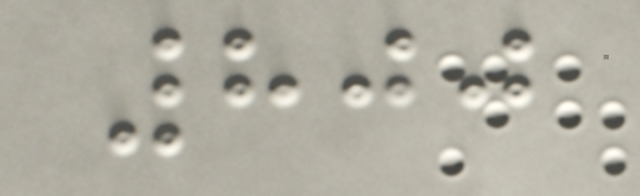800
